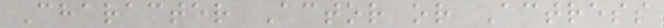Character Actor or Actress
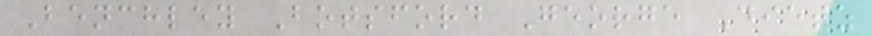Benchley Botsford George Dietz
